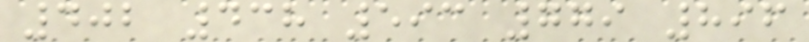402 438 593 779 896
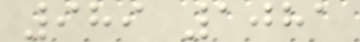989 1081
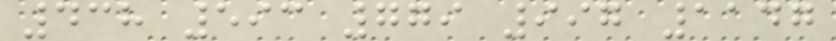438 593 779 997 1147
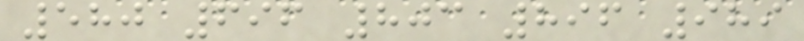580 696 803 896 989
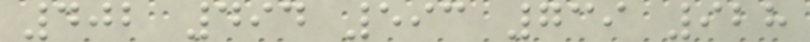402 494 593 739 928
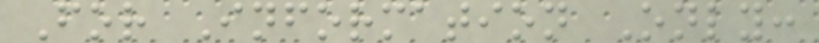For Information Only:
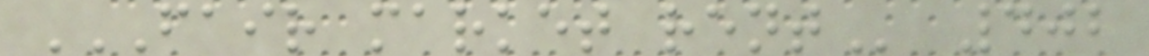FAIR MARKET RENT 402
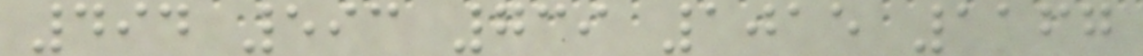494 593 739 1015 1167
